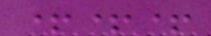+++
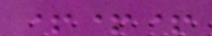+++
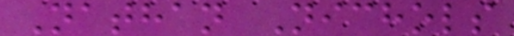Nathan Nichols
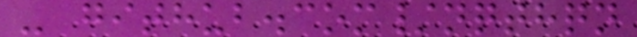- github.com/nqthqn
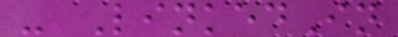- LinkedIn
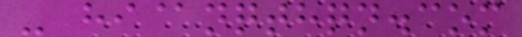- hi@nqthqn.com
